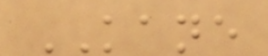KANE
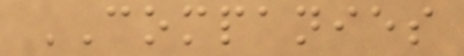COMPANIES
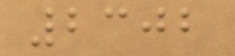2302
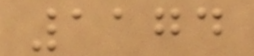1174
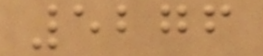5276
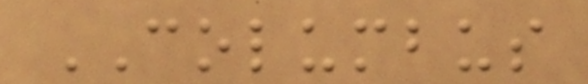COLUMBUS
